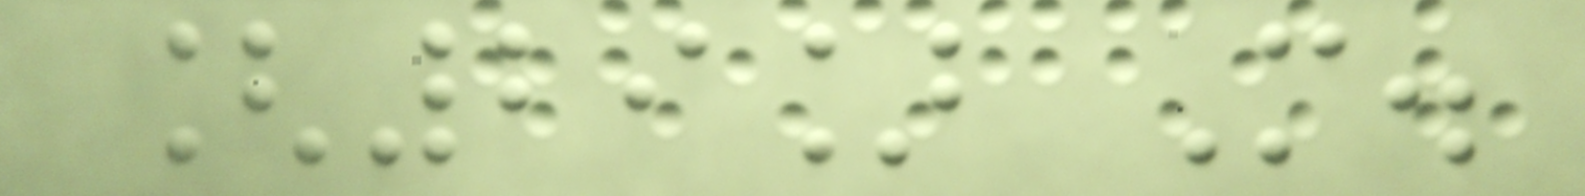[29] M.
